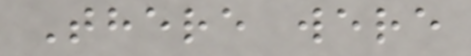There were
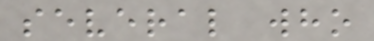several who
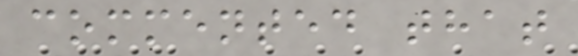commented that
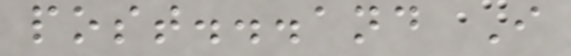post...and I
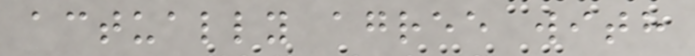actually agree with
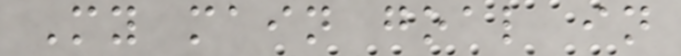My main goal in
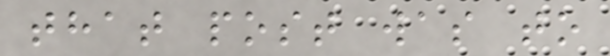that post was to
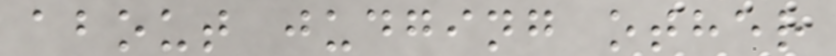about judging other
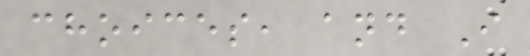choices, and I
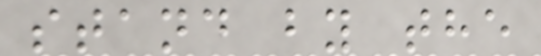stand by the
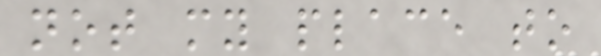not my place to
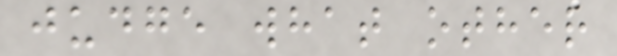judge what other
